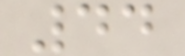44
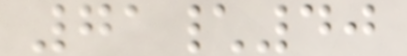71\40
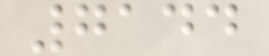7144
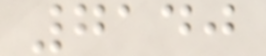7140
